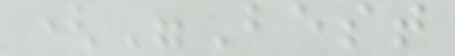("Best
